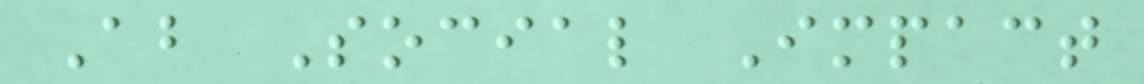About Social Impact
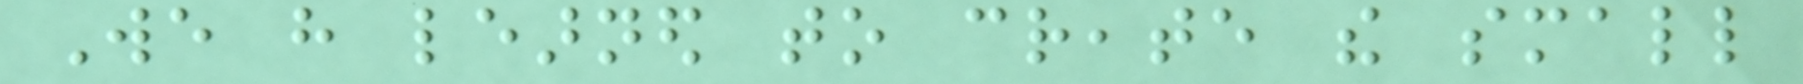We have learned to create the small
